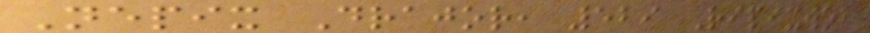Nepix Drajor, 529 Ripixwob
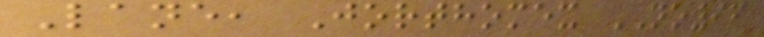Lane, Jorthomex NO96
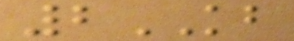2KB
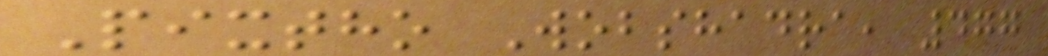Pixtho Wobshadra, 477
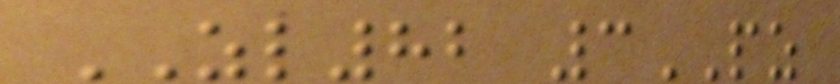ZL82 3PZ
